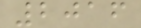2016
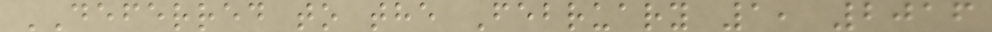DEFERRED to the February 1, 2016
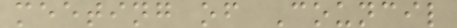meeting of Council
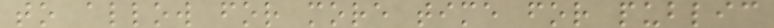to allow for more time for public
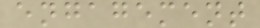engagement
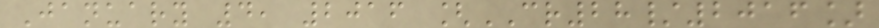January 4, 2016 [CR28/2016]
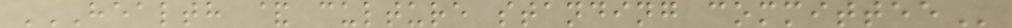HEALTH & CULTURE STANDING COMMITTEE
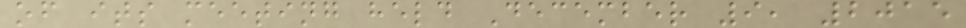of its meeting held December 9, 2015
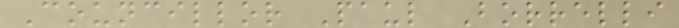Councillor Paul Borrelli
